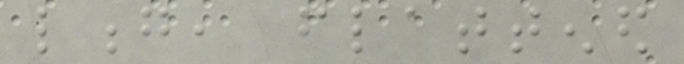long, flattened
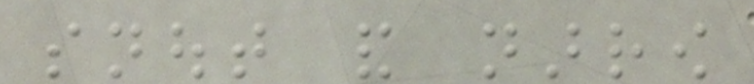snout and narrow
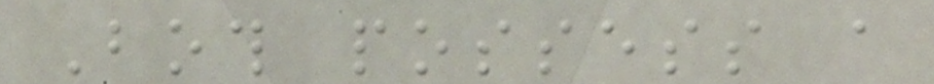Both possess a
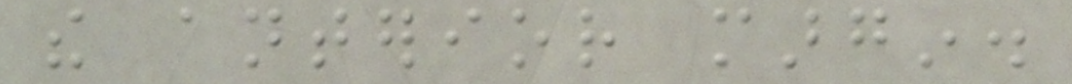the anterior margin.
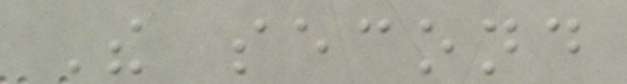The second
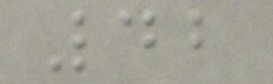42
